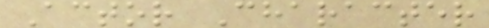Actor Character
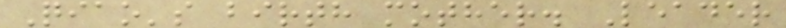Qiao's birth mother. Leader
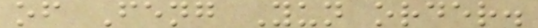of Feng Yun order.
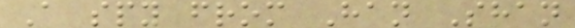A spy from Han Shan
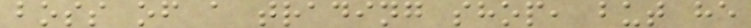boss of a trading shop, but he
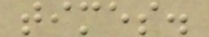times.
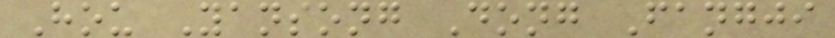Hou Yansong Dong Fangji
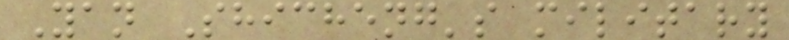Yan Shicheng's military
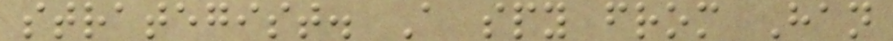strategist. A spy from Han
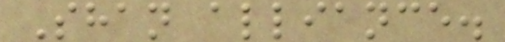Shan alliance.
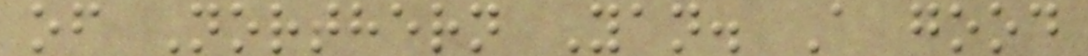of Northern Yan. A good
